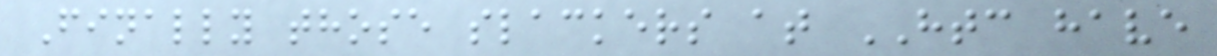Finally those slackers at HTC have
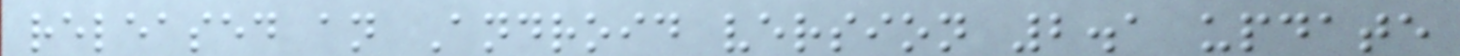released an Android version 2.1 update
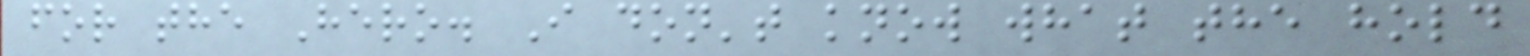for the Hero. I don't know what the hold
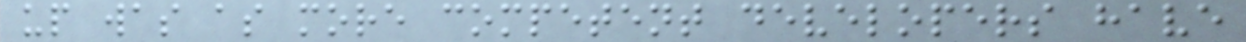up was as more competent developers have
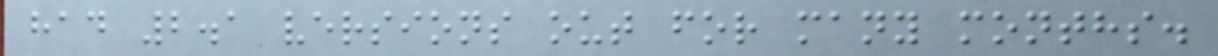had 2.1 versions out for many months.
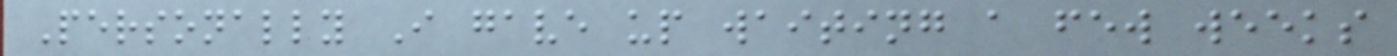Personally I gave up waiting a few weeks
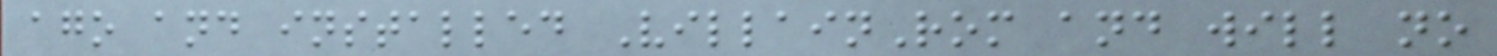ago and installed VillainRom and will no
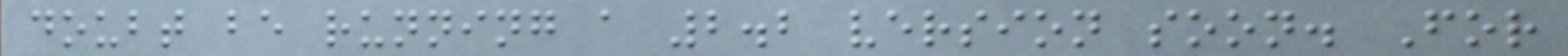doubt be running a 2.2 version soon. For
